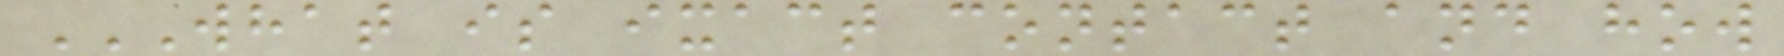WHAT IS IXACT CONTACT AND HOW
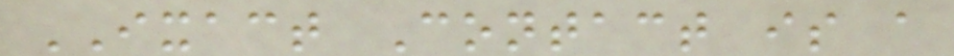IXACT Contact is a
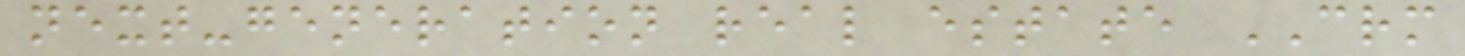next-generation real estate CRM
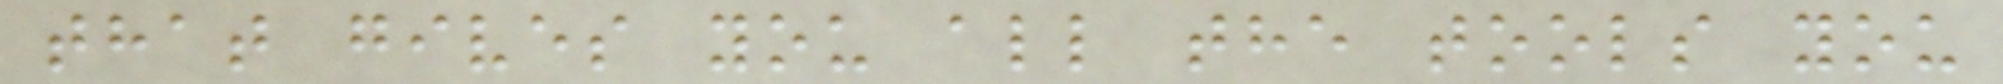that gives you all the tools you
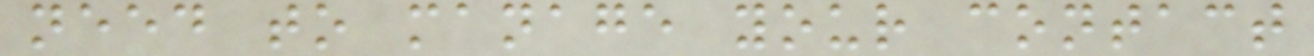need to manage your contact
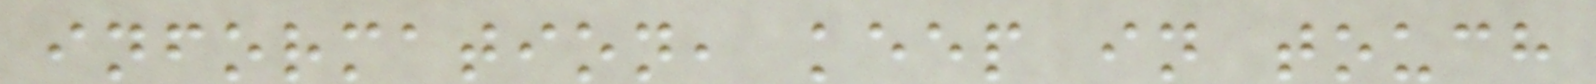information, keep in touch
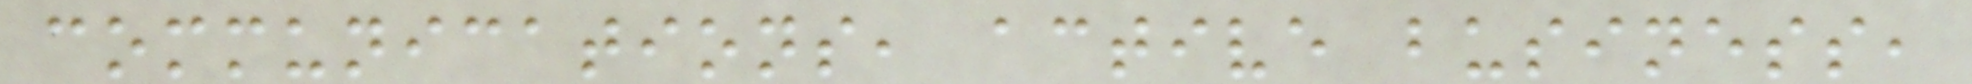communications, active business,
